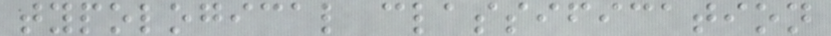typological classification
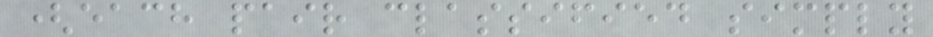(each pair classified simply
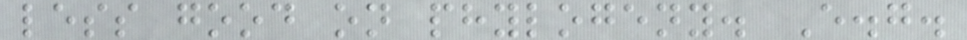less good on phylogeny. E.g.
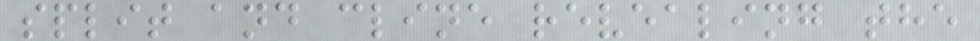split and cline revealing the
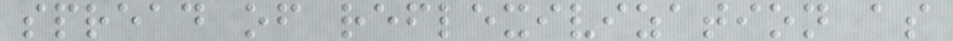spread of reflexivization as
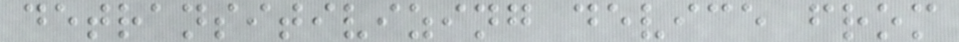detransitivizing device from
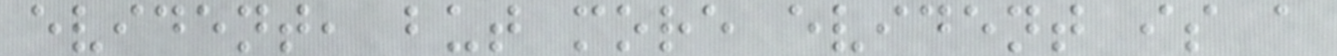evident, but more evident is a
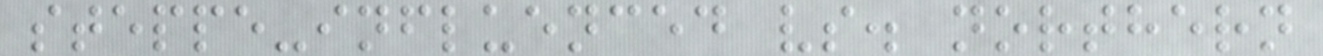steppe-influenced vs. northern
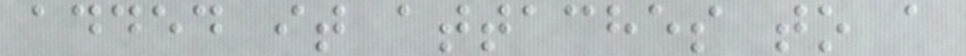added it attaches to a
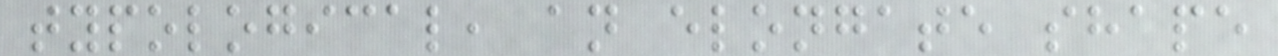typological, an elongate shape
